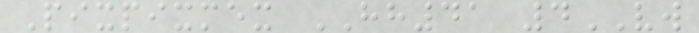Pixpixmex HH41 4VW
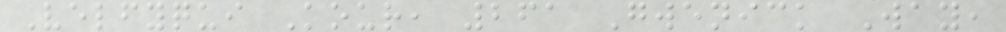Velfyqui Kour, 261 Gwenick Way,
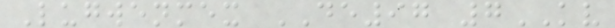Lugwenmex DE97 7KV
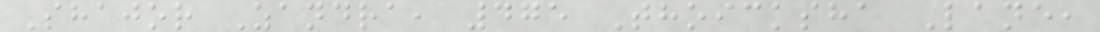Shajor Zandra, 475 Thoicksha Lane,
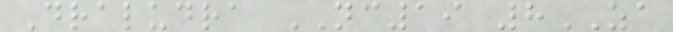Draludra NC19 8ZA
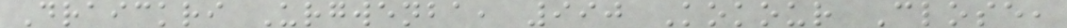Draickri Urgwenba, 990 Kokour Close,
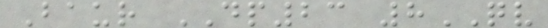Baur DP23 8QV
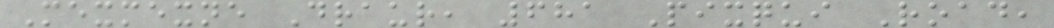Mexmexne Draur, 681 Pixqui Road,
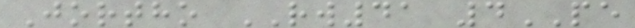Jortho RW41 4PE
